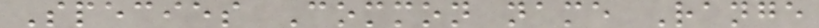Species Common name Range
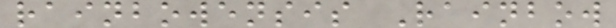rainbowensis Rainbow
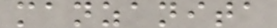manzanita
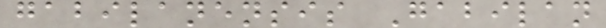gabilanensis Gabilan
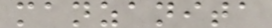manzanita
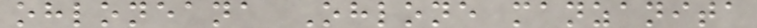ohloneana Ohlone manzanita
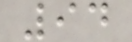94
